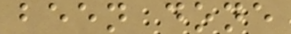been done
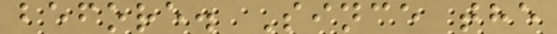before. Since the
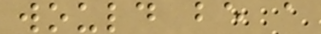would be a
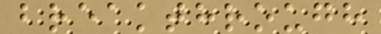breakthrough
